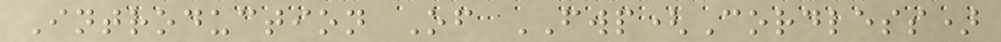Introduction Of FWP(Cordless)
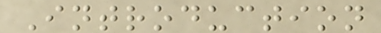Introduction
